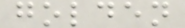golden
